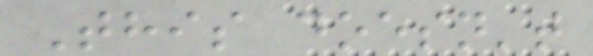This doesn't
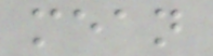mean
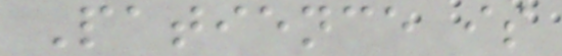Patience is
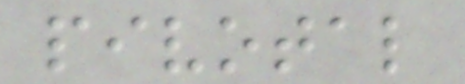pivotal
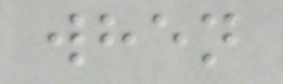when
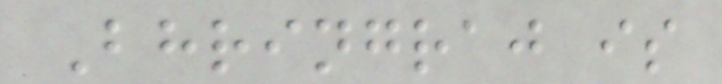Bhringraj is
